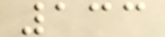133
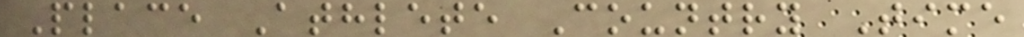Place Athlete Country Time
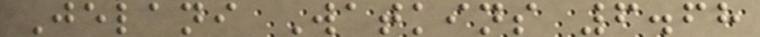Jelani Watkins 6.68
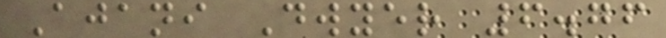Ajani Dwyer 6.76
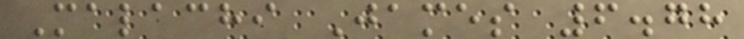Malachi James 6.78
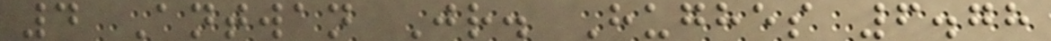4 Antwan Jr. Hughes 6.78
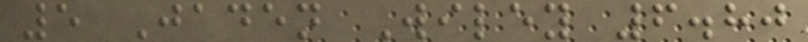5 Jaden Wiley 6.80
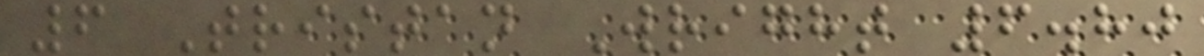6 Tristan Wright 6.80
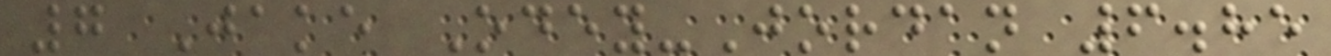7 Jake Odey-Jordan 6.85
